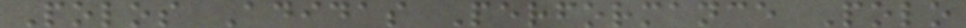Polos Adidas Performance Polo
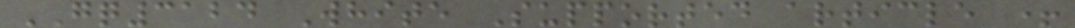GQ3124 White Supported article +
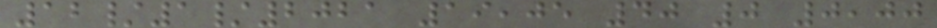12/1/2021 19,05 40 0 0,00
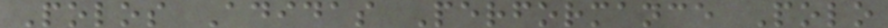Polos Adidas Performance Polo
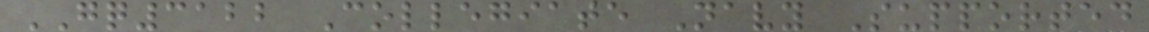GQ3122 Collegiate Navy Supported
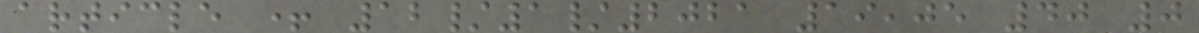article + 12/1/2021 19,05 40 0
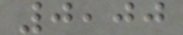0,00
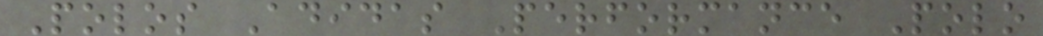Polos Adidas Performance Polo
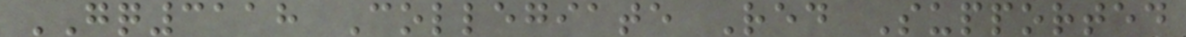GQ3118 Collegiate Red Supported
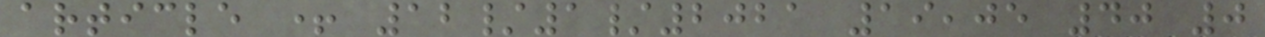article + 12/1/2021 19,05 40 0
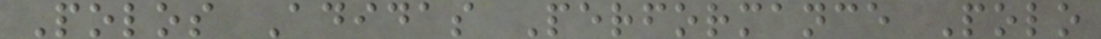Polos Adidas Performance Polo
